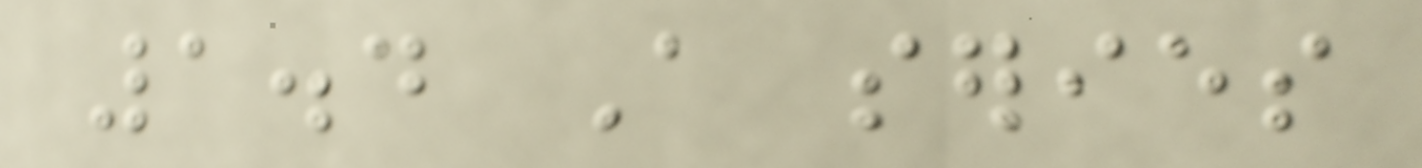1.4 A series
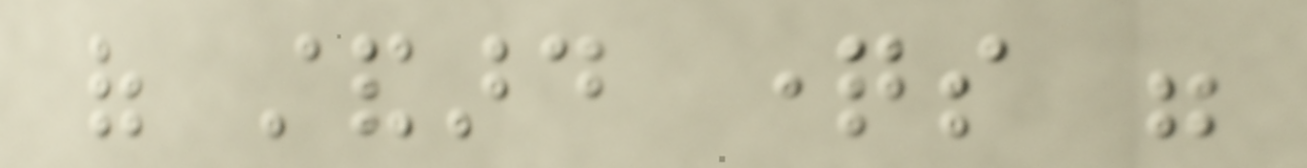of standard questions were
